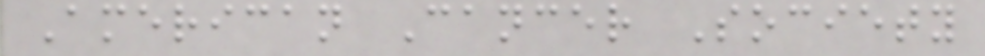American Cancer Society
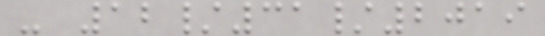- 12/31/2019
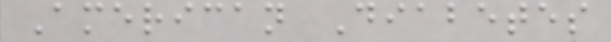American Diabetes
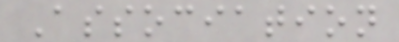Association
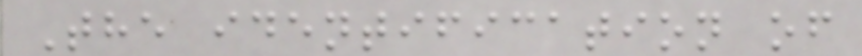The identification of
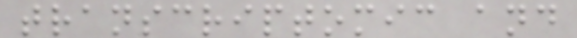transcriptomic and
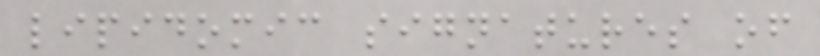lipidomic signatures of
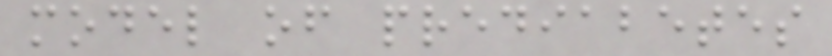model of prediabetes
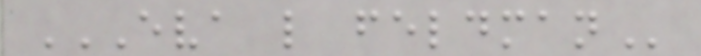EVA L FELDMAN
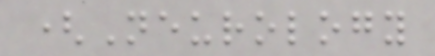(Neurology
